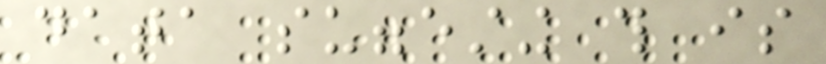data suggesting this is
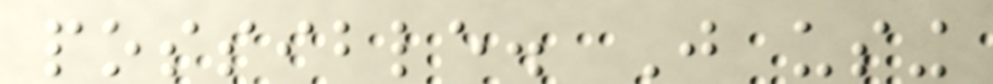possible. Just using
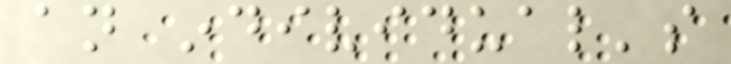an individual's
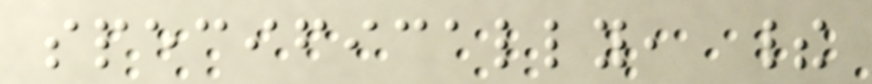specifically, their
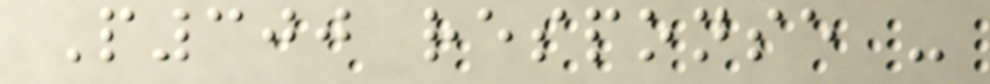P300 response -
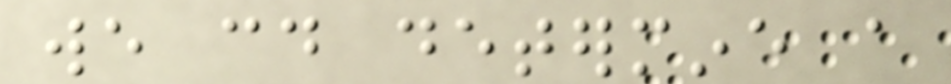we could determine a
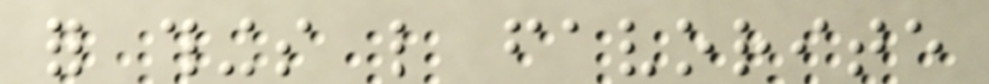for things like favorite
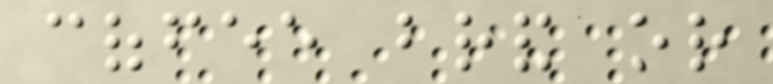coffee brand or
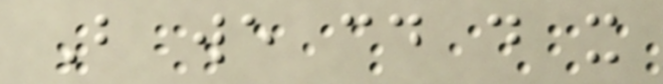But we could do it
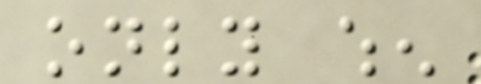only when
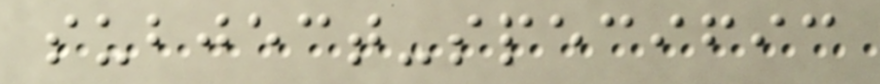subject-specific
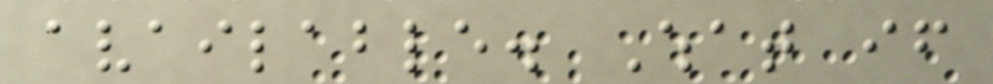available. What if
